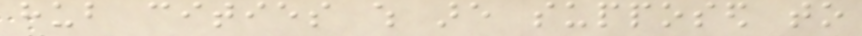hub cities which are supposed to
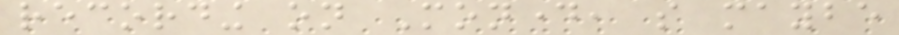recording on Monday, so maybe
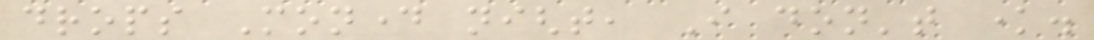drops Monday night, I don't know.
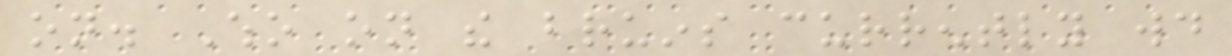on. Who on the bruins currently would
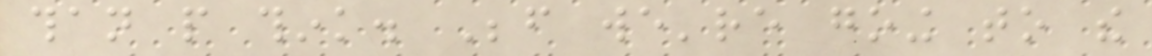than people think. Before we're going to the
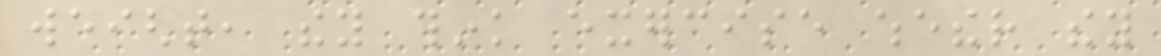weight, they think exercise whether they
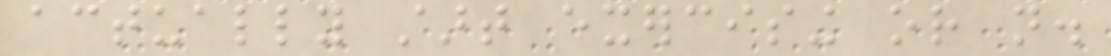actually start exercising or not.
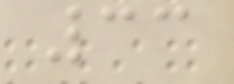33
